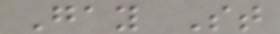Gay St
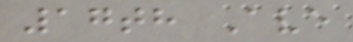17th Ave
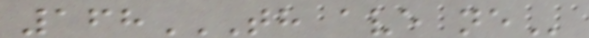168TH AVE NE
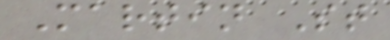Martin St
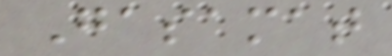Gasamat
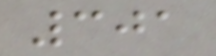301
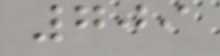709
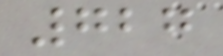727
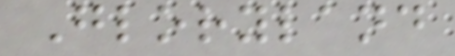Gloryland
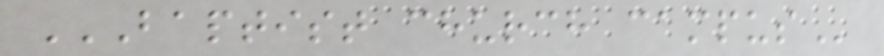BAPTIST CHURCH CAMPUS
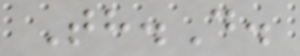Th.D.
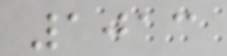1013
